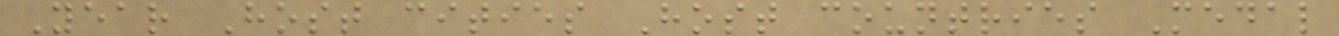Year Host cities Host countries Medal
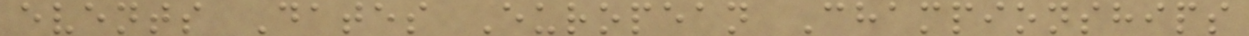events Dates European Championships
